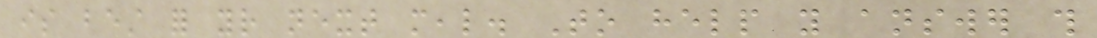is best for your next meal. To help you answer this
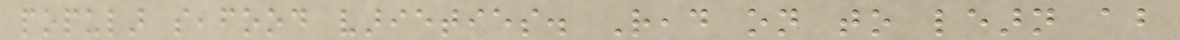popular seafood varieties. Read on to learn about
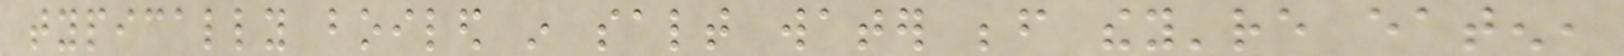typically boiled in salt water before they're eaten,
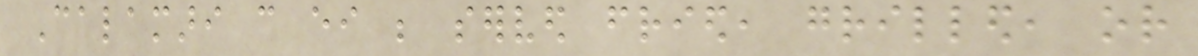Calamari can either be served fried, grilled, or
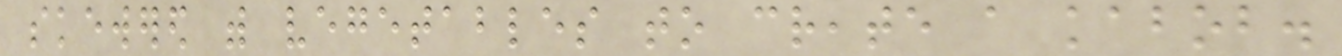skewered with vegetables to create a kabob.
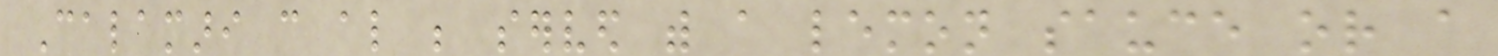Calamari can also be served with a lemon sauce or a
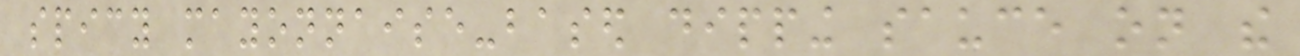spicy mayonnaise-based dipping sauce on the
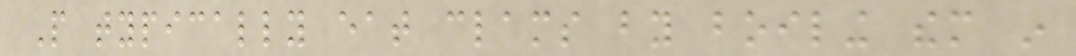People typically eat clams by boiling them in
